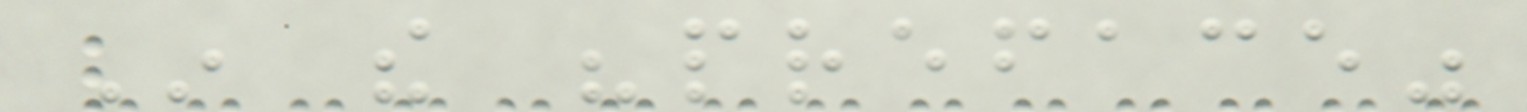In the "preface"
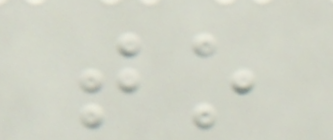to
